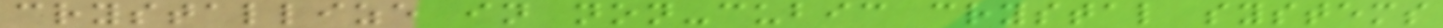crystallize in non-cubic crystal systems
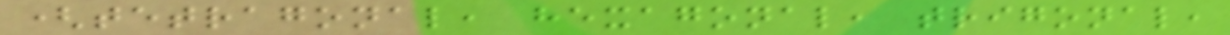(tetragonal, hexagonal, trigonal,
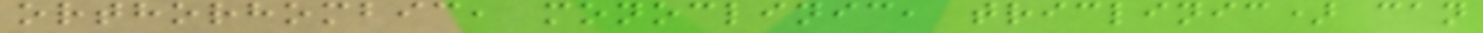orthorhombic, monoclinic, triclinic) can
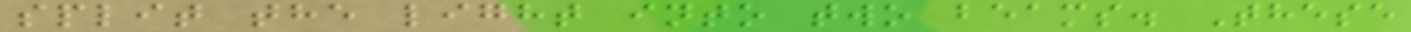split the light into two beams. These
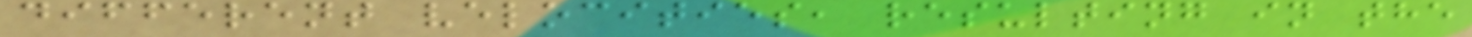different velocities, resulting in the
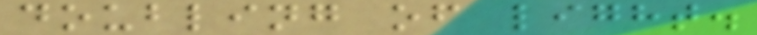doubling of light.
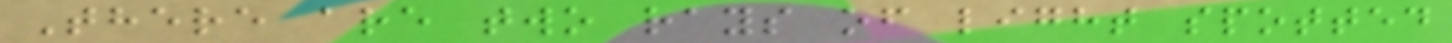There are two rays of light spotted
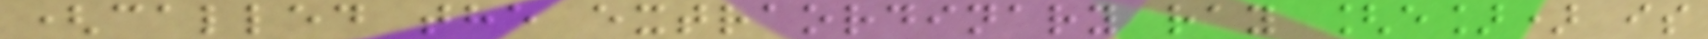(called the extraordinary ray [e]) is
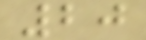20
